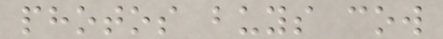photos buys cow
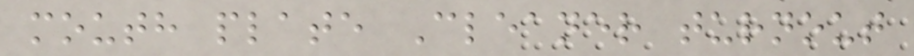mouth plate Cleaner turnout
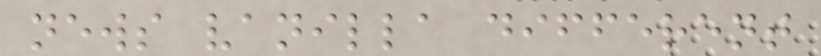news vanilla different
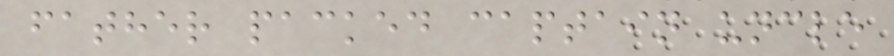father packed captain uncle
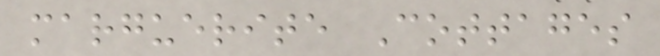marguerite Cottages
